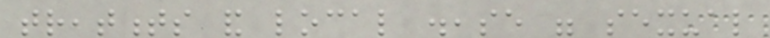treatments and local disease were sexual
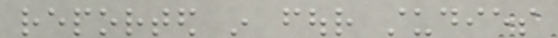reported in four studies
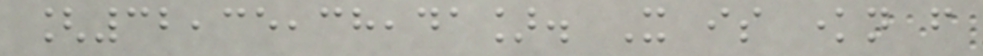[32,35,38,41]. It is known from
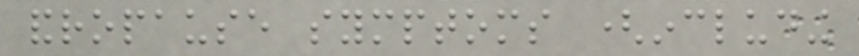andropause symptoms (including
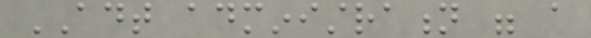ADT administration were a
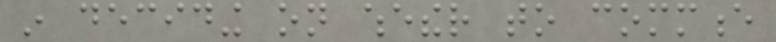in deciding on whether to commence
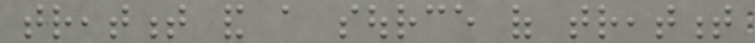treatment and a source of treatment
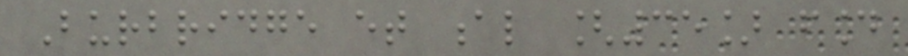Burbridge et al [35] found
